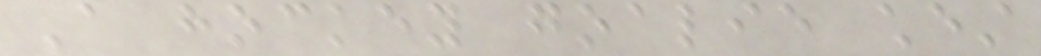A hockey goalie chest
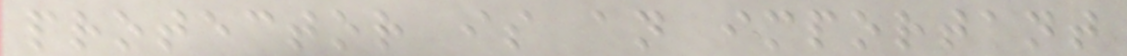protector is an important
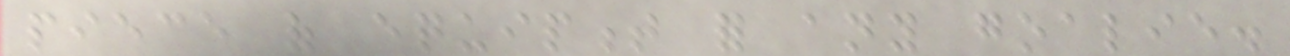piece of equipment for any goalie.
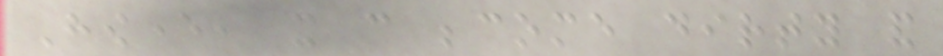However, it can become dirty and
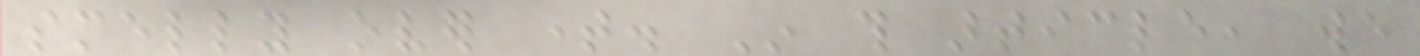smelly over time. In this article, we
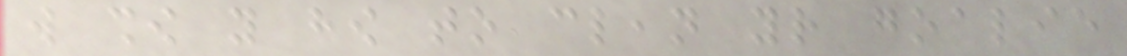will show you how to clean your goalie
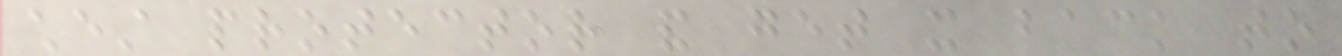chest protector and get it back to
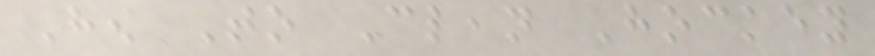How To Clean Hockey
